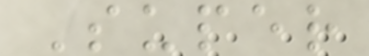Super
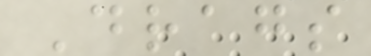Drags
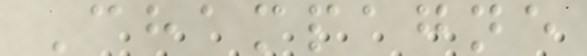Champagne
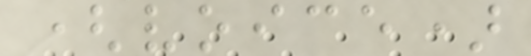(voice)
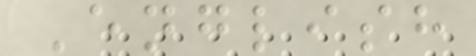English
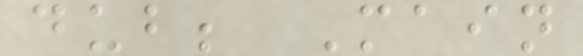dub; Main
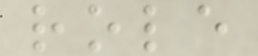role
